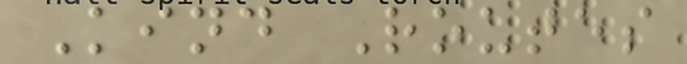Kind Routes
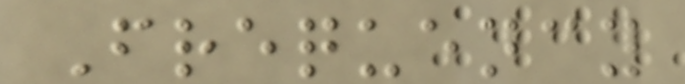Frequency
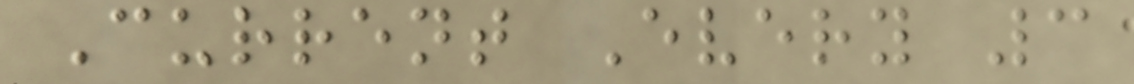Current Every 3
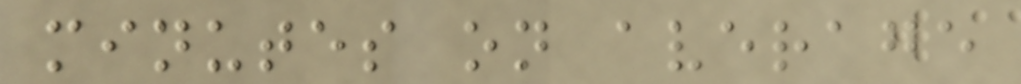minutes on average
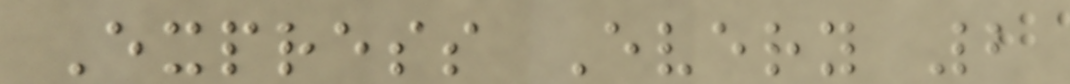Express Every 2
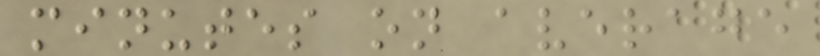minutes on average
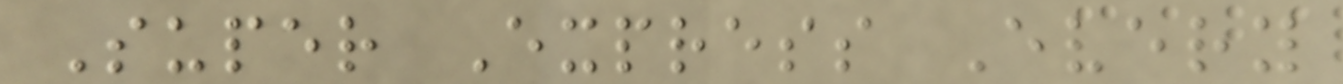Super Express Every
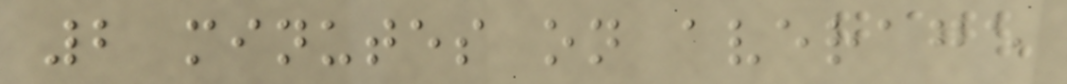2 minutes on average
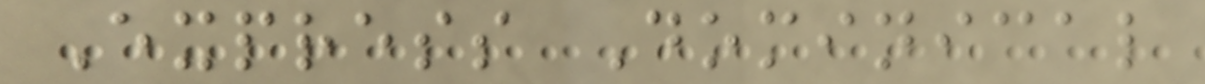Express Dominical
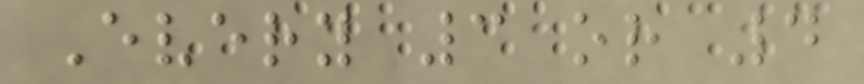Every 3 or 4
